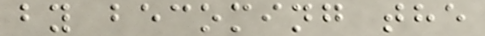by becoming the
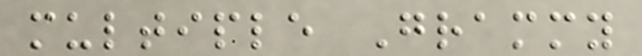multiple Grammy
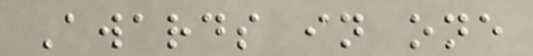Awards in one
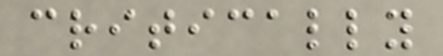critically
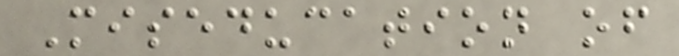Miseducation of
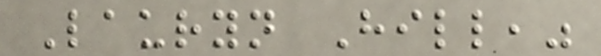Lauryn Hill,"
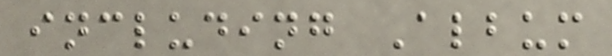including Album
